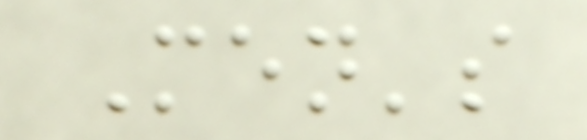Men's
